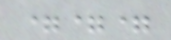===
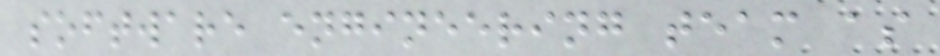software engineering team as
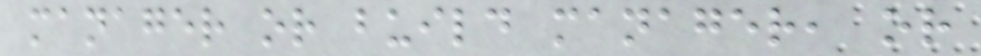manager or build manager, or
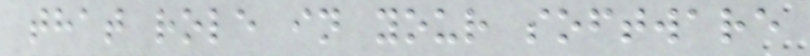that role in your software
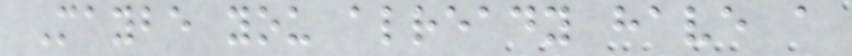Maybe you already have a
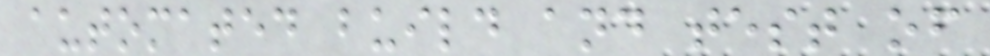automated build and test of
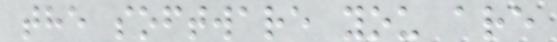the software you are
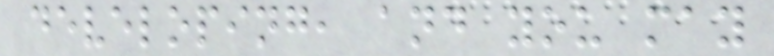developing, and you may
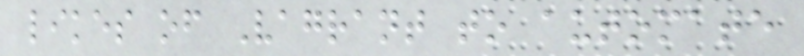likes of Vagrant to automate
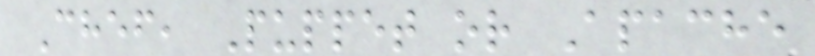Chef, Puppet or Apache
